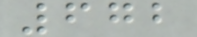672
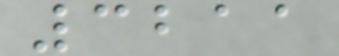3211
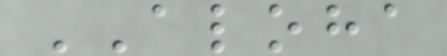ALOHA
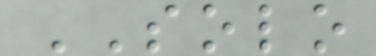SOLO
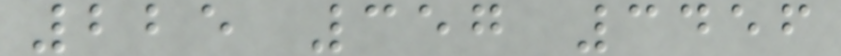225 357 3456
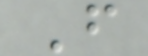F
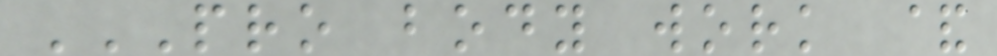PRO BODY WORK &
